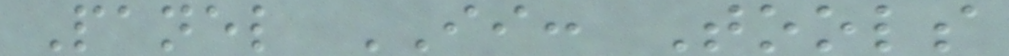Panel II: Tools
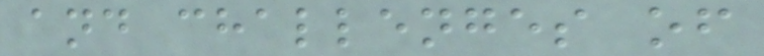and challenges of
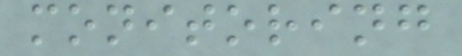monitoring
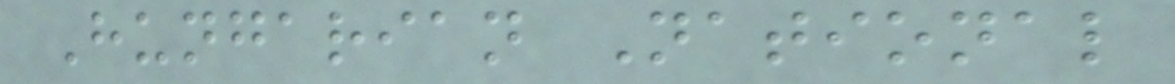Hungarian National
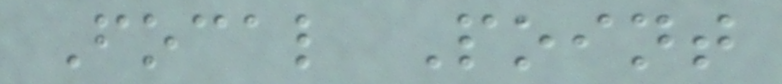Focal Point
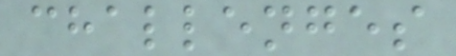challenges
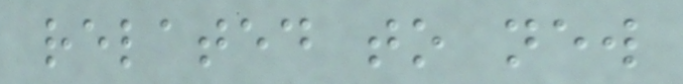related to new
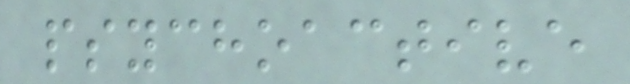psychoactive
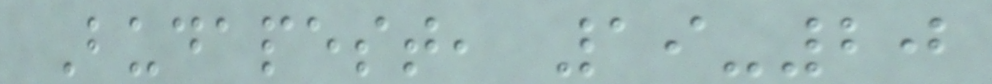Budapest, 19-20
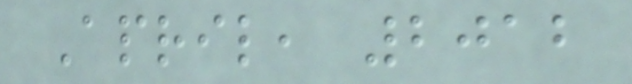April, 2012
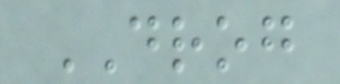DROG
